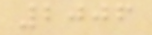2006
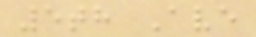5th Ave
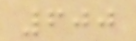600
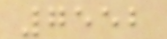7552
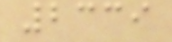2339
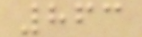863
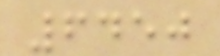6450
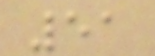51
